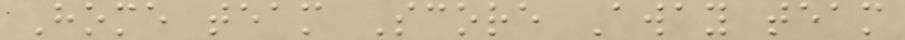Home team Score Away team
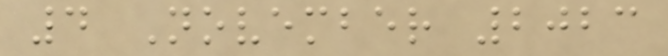4 November 2023
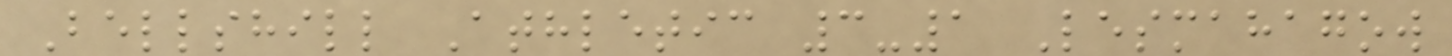Bellshill Athletic 3-1 Lesmahagow
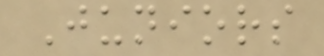Juniors
